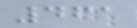461
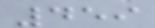459
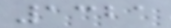1321
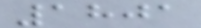1801
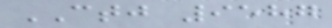CTJ 9587
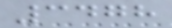3478
